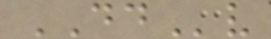DDv
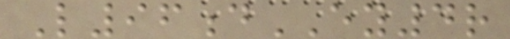L96dEY4r
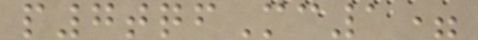p7tqfMc1=
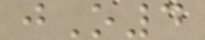jO4
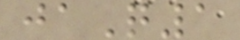jaQ1
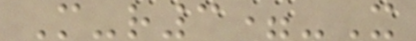M-r3=-X
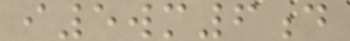i5wm6d
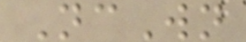NcWn
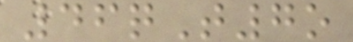46qT7o
